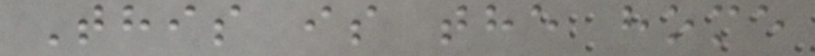This is the home
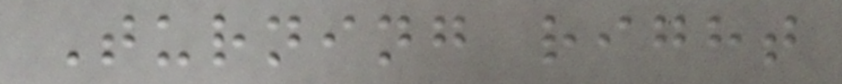Turning right
